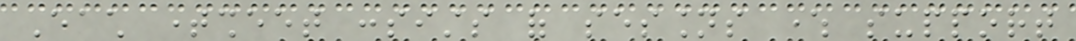Each timesheet consists of sessions where support
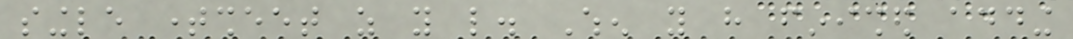single timesheet as you like. When you have finished adding
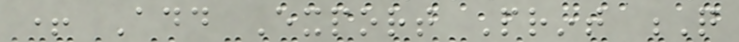+ Add Export Print Q
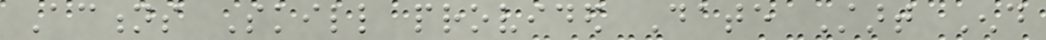Actions Skill provided Date Start End
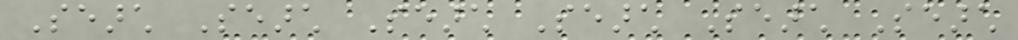Search Search Search Search Search Search
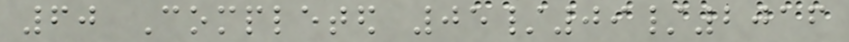60 Completed 05/09/2016
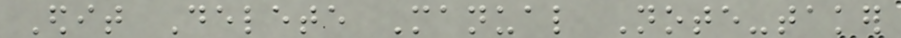Edit Delete Manual Note-taker
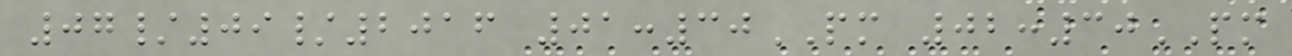07/09/2016 01:30PM 02:30PM
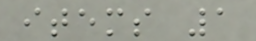items 1
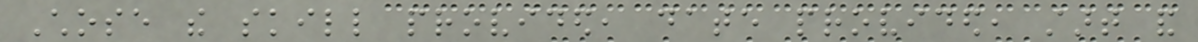Chose the skill provided, date provided, start and
